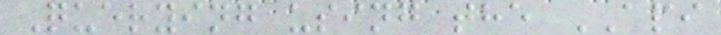Querying using the API
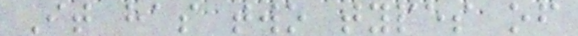It has two types of
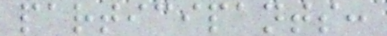participants:
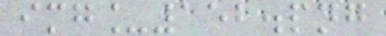img_152.png
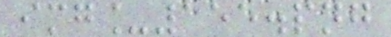img_155.png
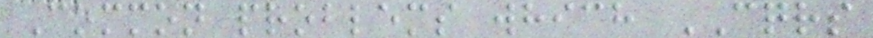Common problems which CQRS
